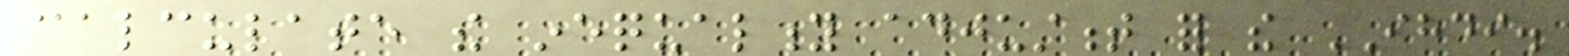calculate the inequality adjustment for the IHDI.
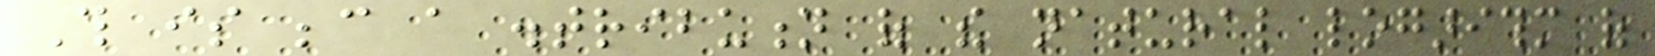This is because a distribution of the natural logarithm of
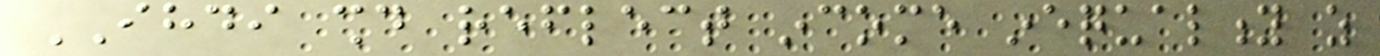IHDI should reflect income inequality as
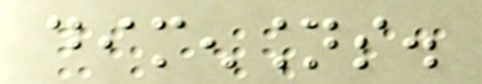dimensions.
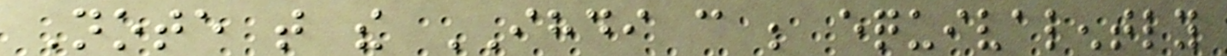Note that the IHDI can be equivalently
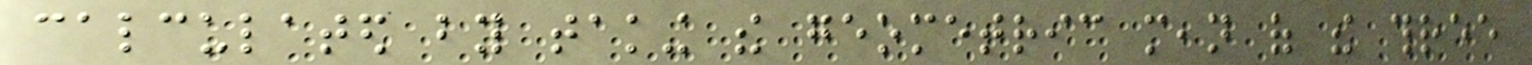calculated by taking the geometric mean of the three
